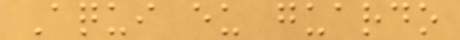Aqui eu guardo
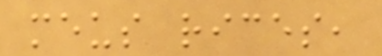meus rices,
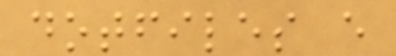dotfiles e
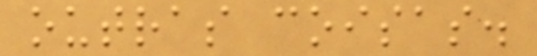outras coisas.
